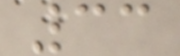33
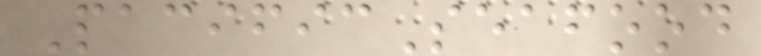PacificSeafood
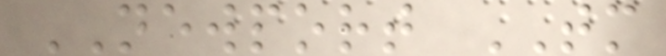NEWPORT TM
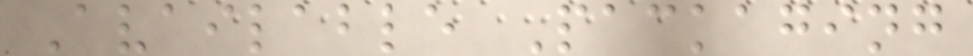Available Packaging
